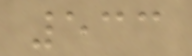533
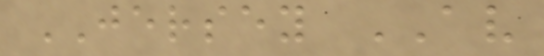JERSEY AV
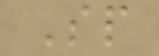Sp
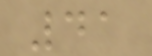41
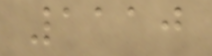1110
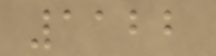1122
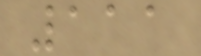111
